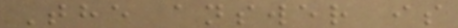The answer is
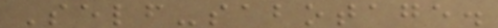Self-sabotage.
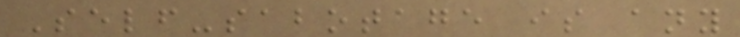Self-sabotage is any
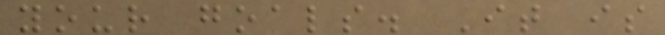your goals. It is
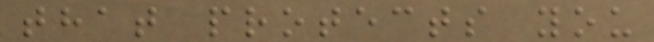that protects you
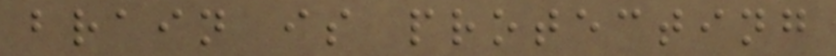brain is protecting
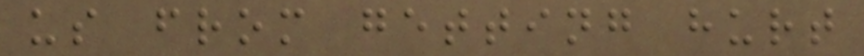us from getting hurt
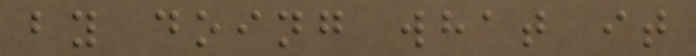by doing what it
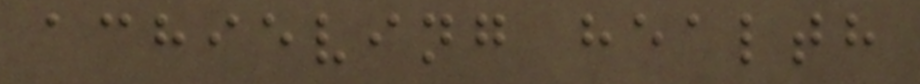achieving health
